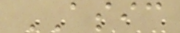ASIC
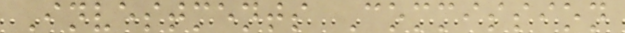Investments Commission
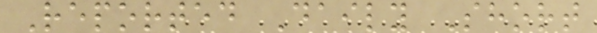Reported Daily Short
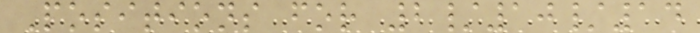Positions for 2/10/14
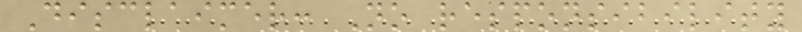Disclaimer: No responsibility
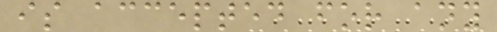is accepted for any
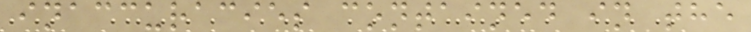inaccuracies contained in the
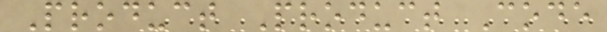Product Product Code
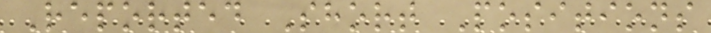Reported Short Positions
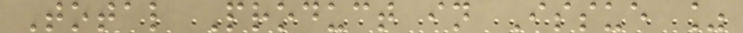Total Product in Issue %
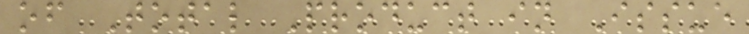of Total Product in Issue
